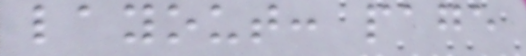layout: page
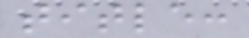title:
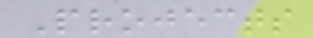Projects
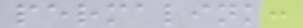permalink:
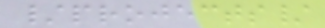/projects/
